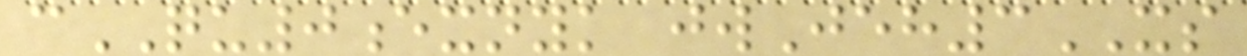cQU0exnyk jwJeh3XS
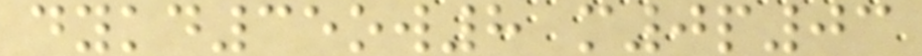dykd35ow8 m0p03
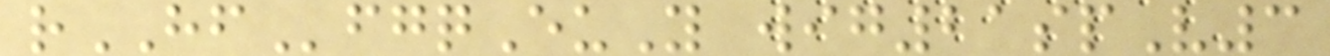rHFfgqEuY wig21spV3
